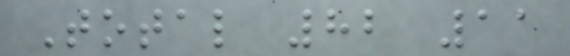Total 82 11
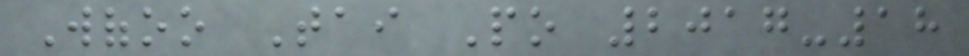Wofoo Tai Po 2017-18
